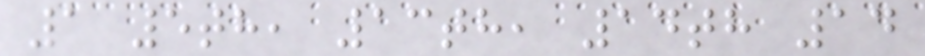1 5th, 13th, 14th 14
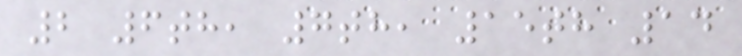2 6th, 7th, 15th 14
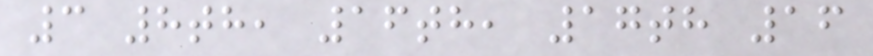3 8th, 16th, 17th 16
